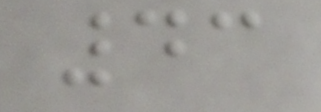43
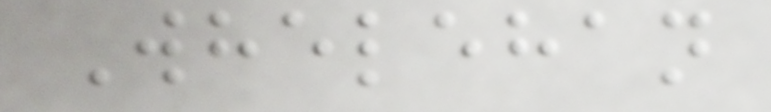Whelehan
